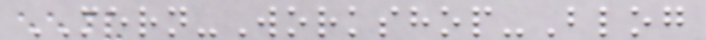MERN-Workshop-Blog
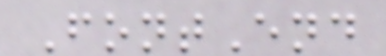FontEnd
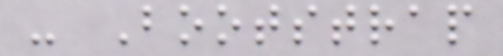- Bootstrap
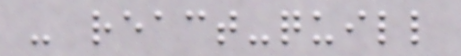- react-quill
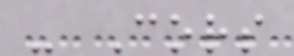- Cors
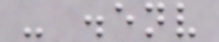- .env
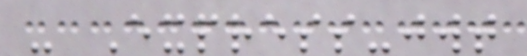- Express-jwt
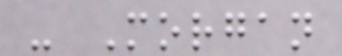- Morgan
